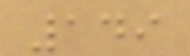149
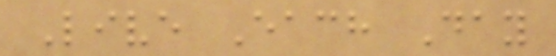Live Each Day
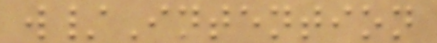w/Intention
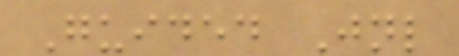Guided Jnl
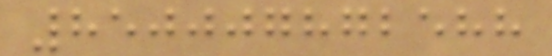850007872588
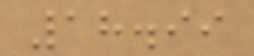18.99
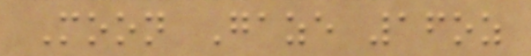Moon Gaze 16oz
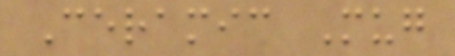Ceramic Mug
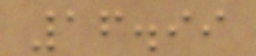16.99
